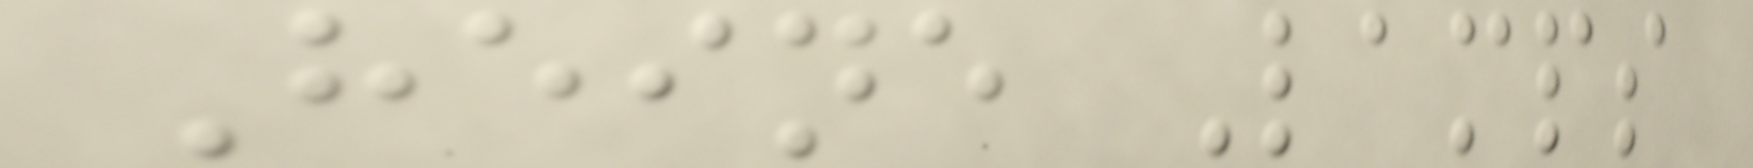Heine Lamps
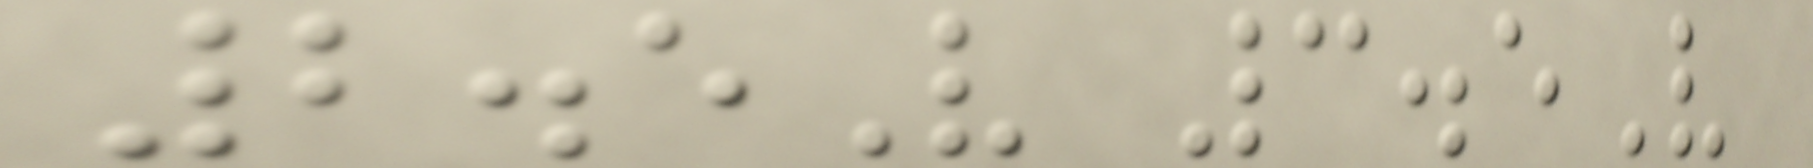2.5V 3.5V
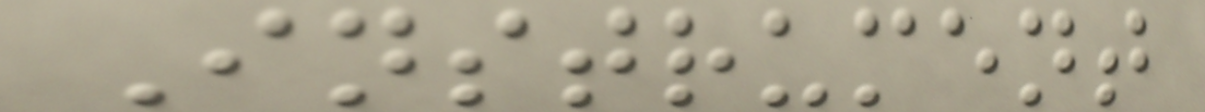Instrument
